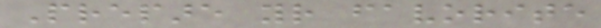Prepare your favorite
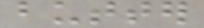butter
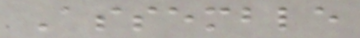Assemble
